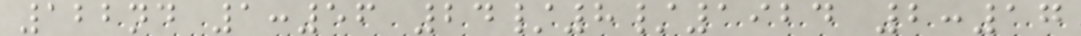122nd 1:56 24/8/1924 2:17
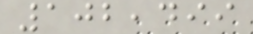102,499
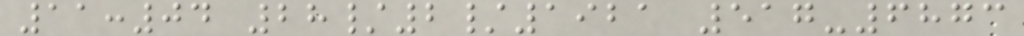11:04 28/2/1921 517-6873
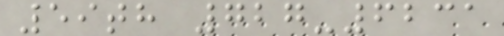59th 727-6231
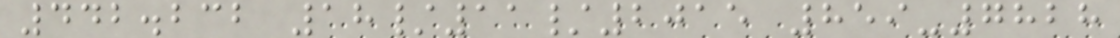442.232 18/11/2015 859-7828
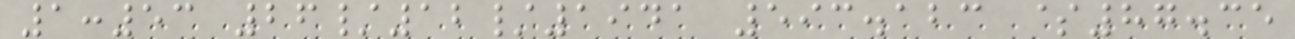1:53 26/12/1941 593.123 $87.35
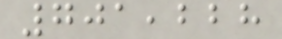701,228
